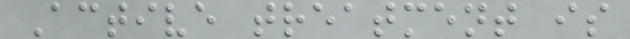Active treatment is
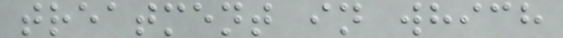treatment in which
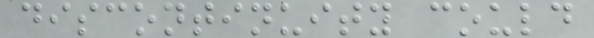discontinuity could
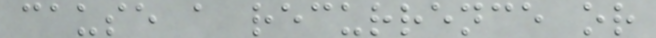cause a recurrence or
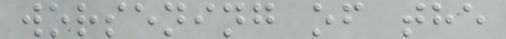worsening of the
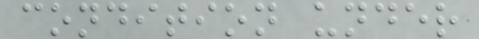condition under
